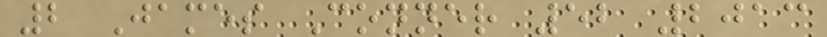2 James Conner 52 2013
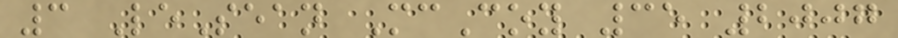3 LeSean McCoy 35 2007
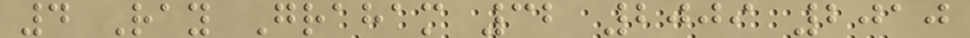4 Ray Graham 32 2009 2010
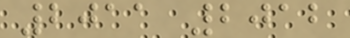2011 2012
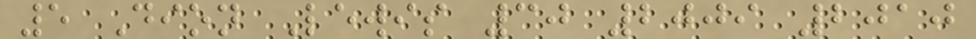5 Dion Lewis 30 2009 2010
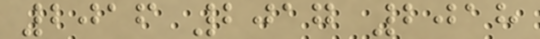2016 2017 2018
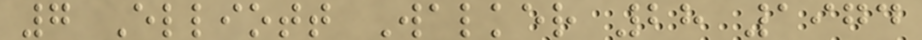7 Elliott Walker 28 1974
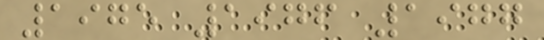1975 1976 1977
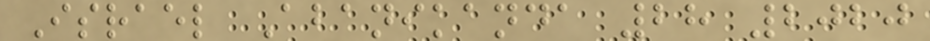Israel Abanikanda 28 2020
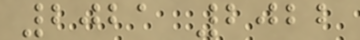2021 2022
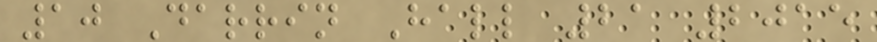10 Darrin Hall 21 2015
